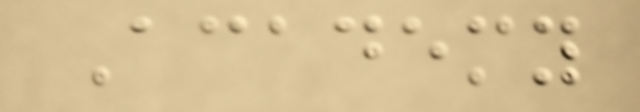Academy
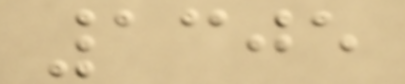1305
